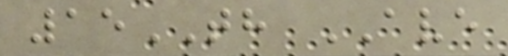15TH AVE
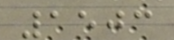1503
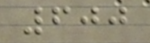600
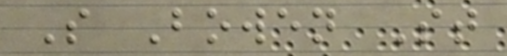S Bowen St
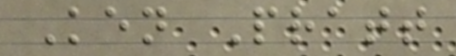Ken Pratt
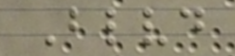Blvd
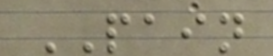PAIN
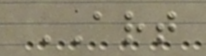ART
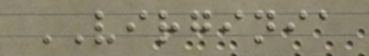VIRGINIA
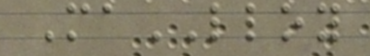MaLLOY
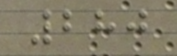280
